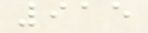915
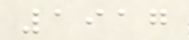1917
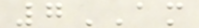7AM
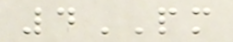4PM
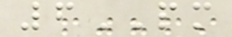6PM
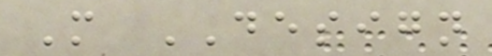M DESIGN
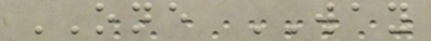ONE WAY
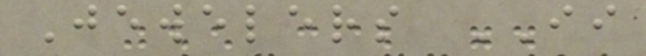Jewelers II
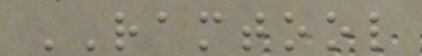RAMTOOL
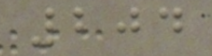204
